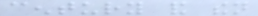century and then
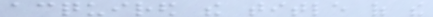acquired the title of the
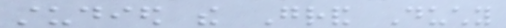studied the Grand Duchy
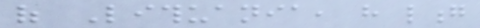of Lithuania, have long
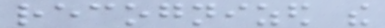recognized the
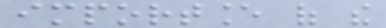importance of the
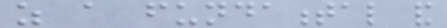as a fundamental and
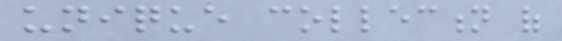unique collection of
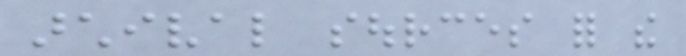archival sources for the
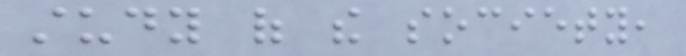study of the society,
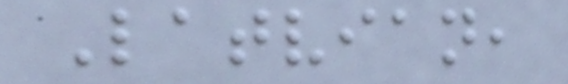Latvian,
